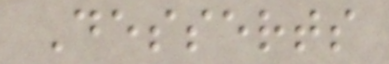Desserts
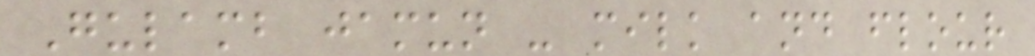Gulamb jamun - milk and flour
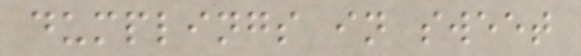dumplings in sweet
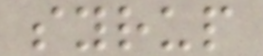syrup
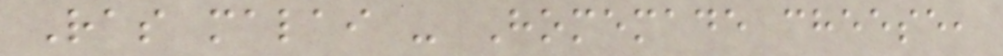Ras malai - Homemade cheese,
